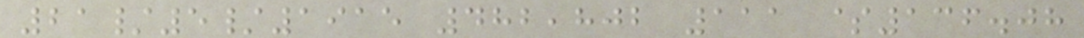21/5/1915 482,802 111 $136.08
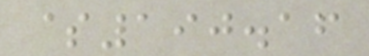$190.16
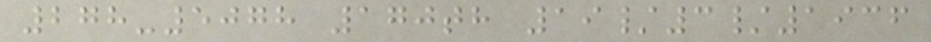278-5078 170th 19/3/1936
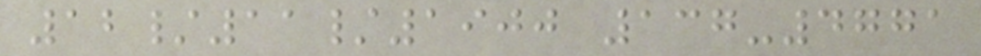12/11/1900 137-4771
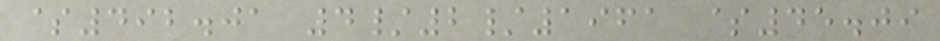$492.01 4/2/1961 $45.09
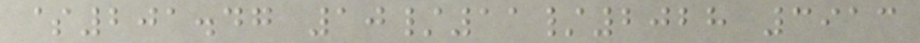$201.47 10/11/2028 3913
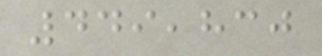449,830
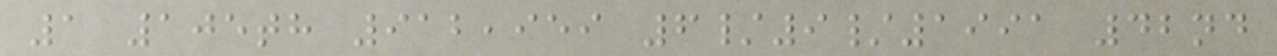1 105th 912,959 6/9/1991 42nd
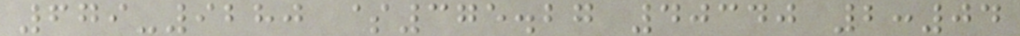679-9280 $375.27 40340 2:04
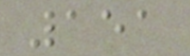151
